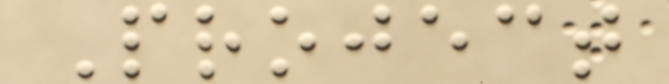Project
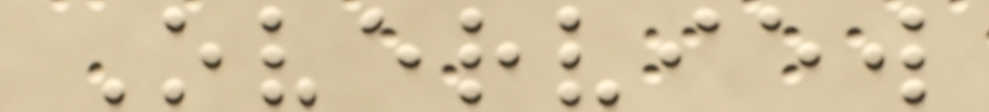Overview
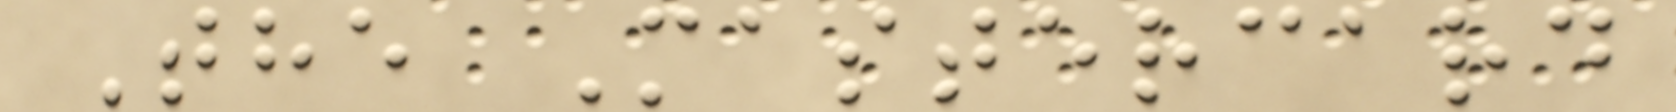The Mastercard
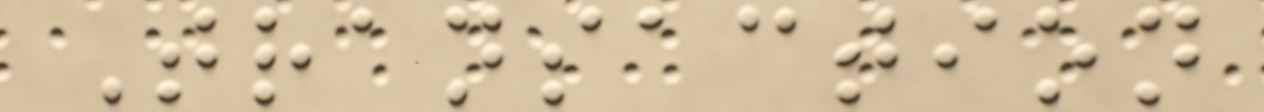Transaction
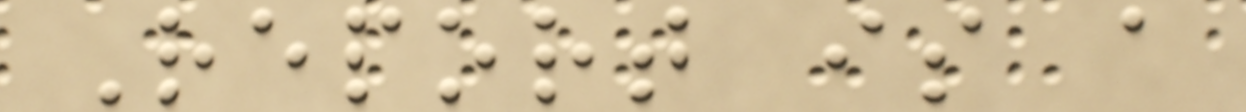Report is a
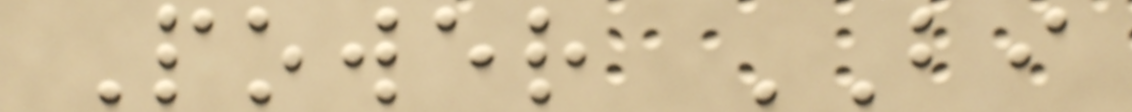Power BI
